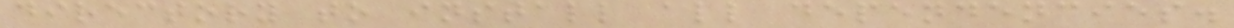directory to install all dependencies.
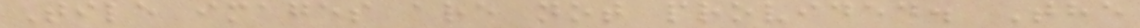Tile images are not provided. The
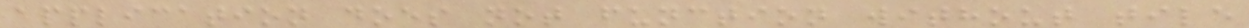application does not function without tile
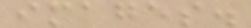images.
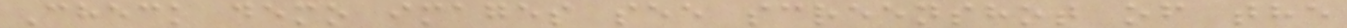Check demo images see screenshot of the
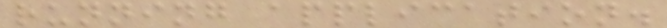running application.
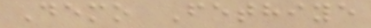Demo Fethiye
